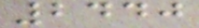2440
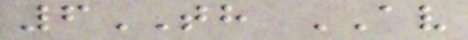6TH AV
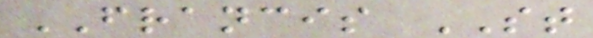FRANCIS ST
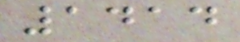1414
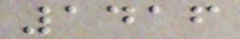1416
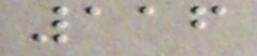116
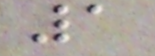1
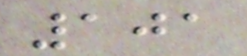101
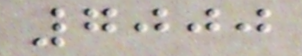7000
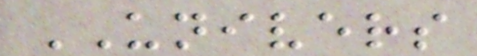UNIVERS
